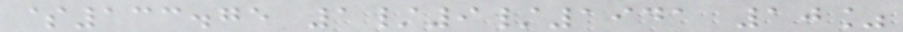$133.75 1/9/1941 10%
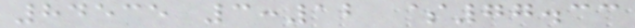84535 3:12 $77.33
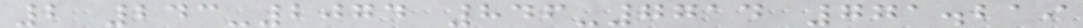2 243-2074 846-7714 771.219
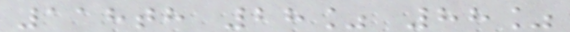118th 28% 88%
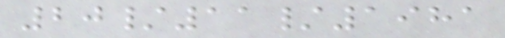20/11/1981
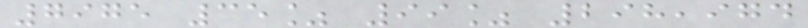7975 35% 99% 298,974
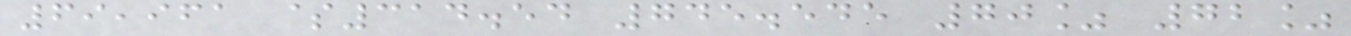69,961 $314.54 745.545 70% 72%
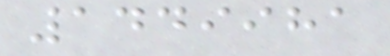1449981
